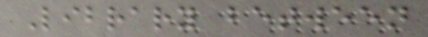Library between
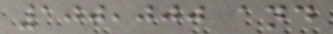100,000 and
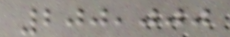200,000
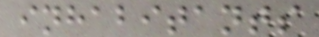inhabitants
